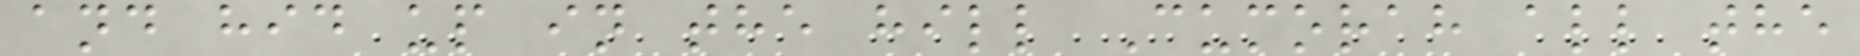and hid up in the hill Cumorah all the
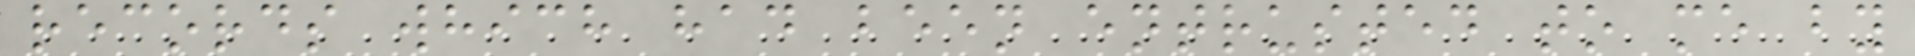records which had been entrusted to me by
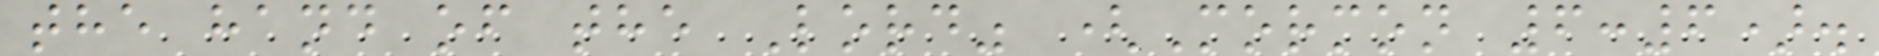the hand of the Lord" (Mormon 6:6).
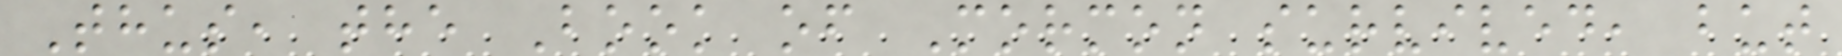Thus, the Book of Mormon survived, but
